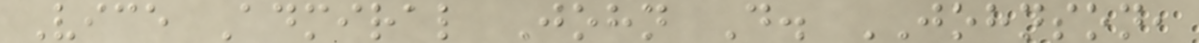Vice Admiral John D. JOHNSON,
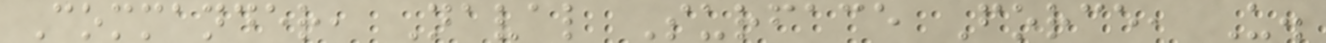Commander, Naval Surface Force, U.
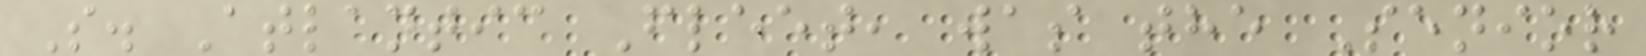S. Atlantic Fleet, was the Senior
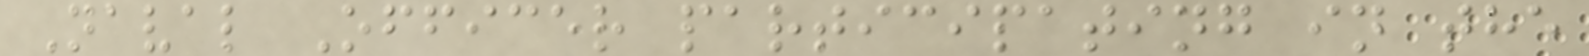Naval Officer participating in the
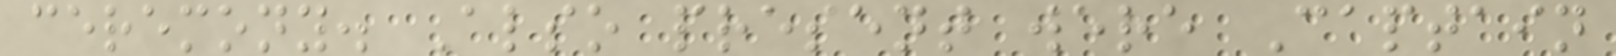ceremony. Also present were Captain
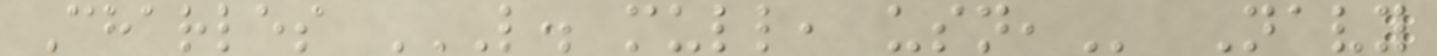Charles L. MULL, USN, Navy
